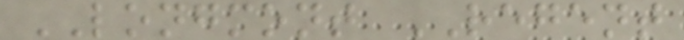LONGMONT REGENT
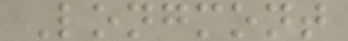Longmont
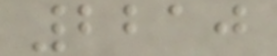2210
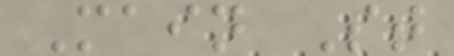Main St
